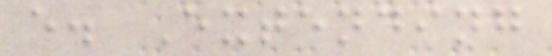e. Extending
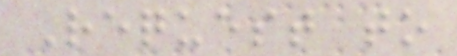Request to
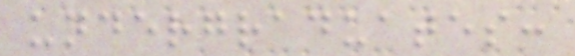undergraduates:
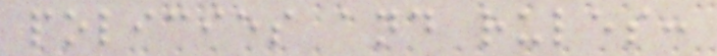policies and rules:
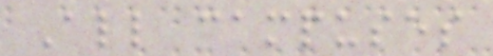All campuses
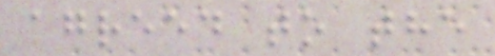agreed to the
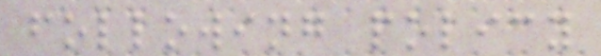following policy
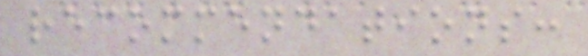recommendations:
